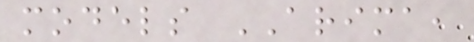models ARIMA,
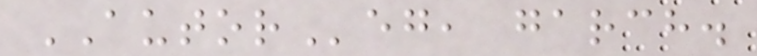AUTOReg, garch.
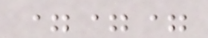===
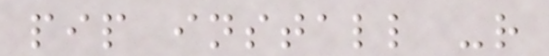pip install -r
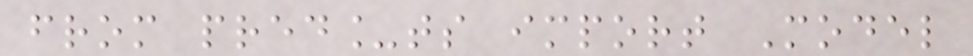from pred_ts import Model
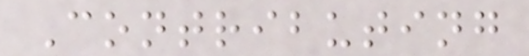Contributing
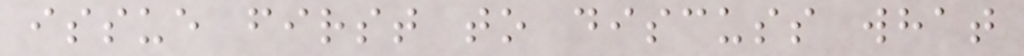issue first to discuss what
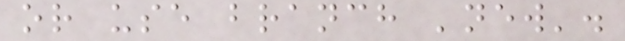or use branch 'new'.
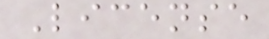License
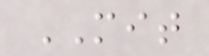MIT
